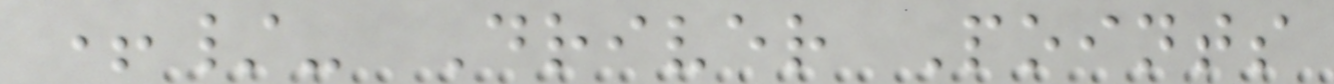+/- Driver Points
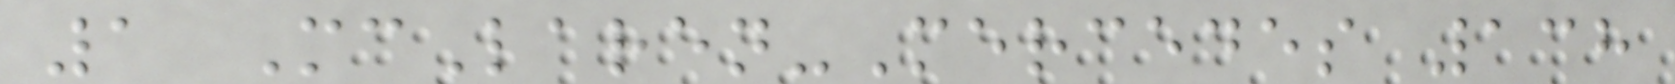1 McLaren-Mercedes 138
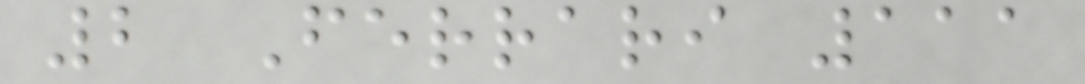2 Ferrari 111
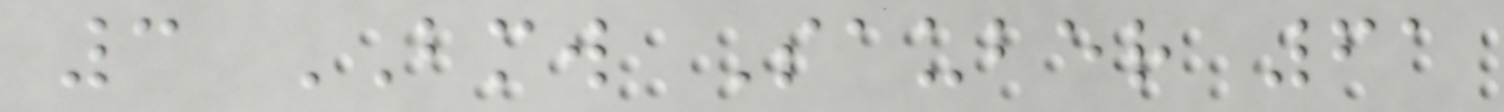3 BMW Sauber 61
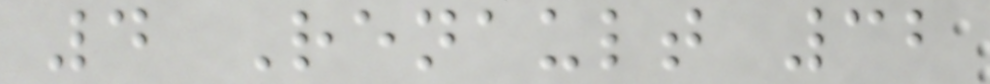4 Renault 32
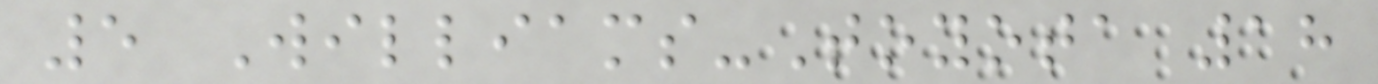5 Williams-Toyota 18
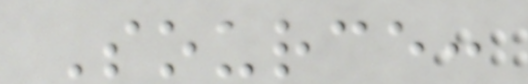Source:
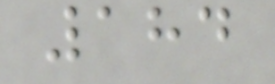184
